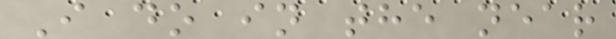I do in the near
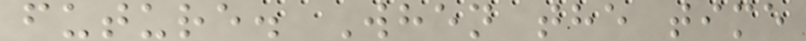future. When the time
